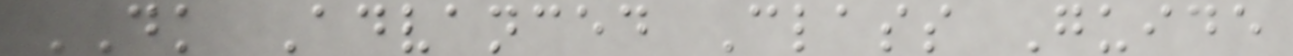DK Advanced Class Guide
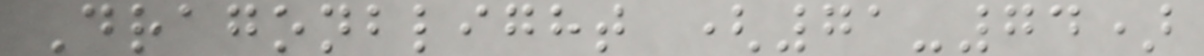Dragonblight (71-74)
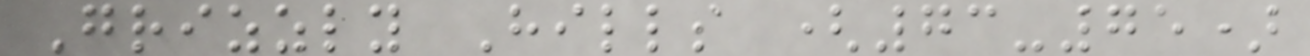Grizzly Hills (73-75)
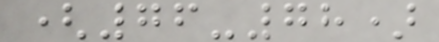(76-78)
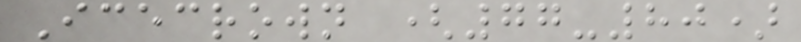Icecrown (77-80)
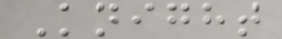Knight
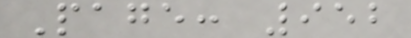Page: 952
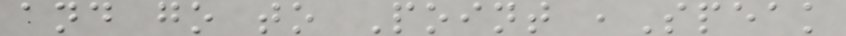and go to Point ,Speak
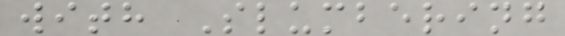with Slumbering
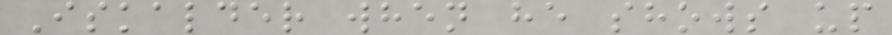Iskalder when he shows up
